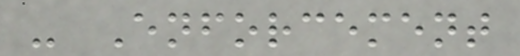- Enforcement
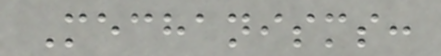Mechanisms:
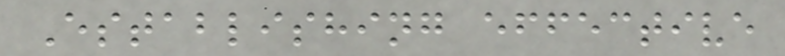Establishing effective
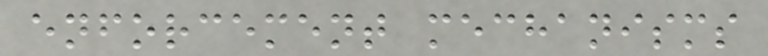enforcement mechanisms
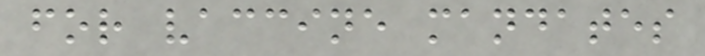for vaccine mandates
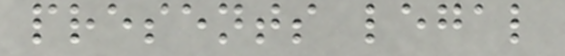presents legal
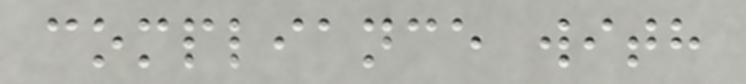compliance with
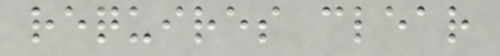requires clear
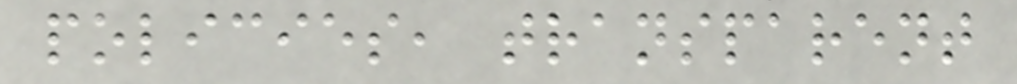policies, transparent
